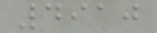4910
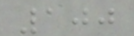100
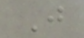J
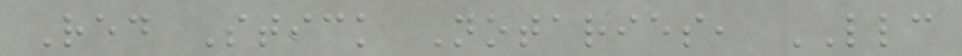Red Stick Notaries, LLC
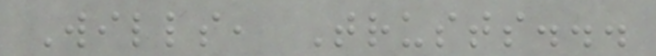Wills, Trusts...
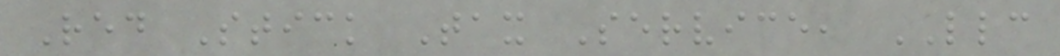Red Stick Tax Service, LLC
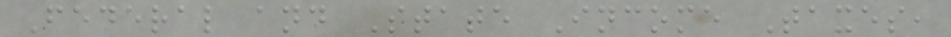Federal and State Income Taxes,
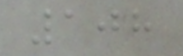108
